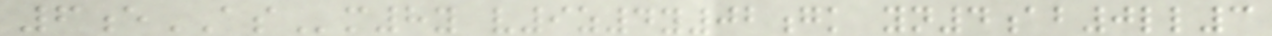6eASm8y v9z4y02gk yn4ab0ll3
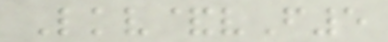Lkv&vF5
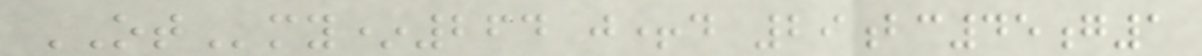OTmy*264 j+d 29bc45g1
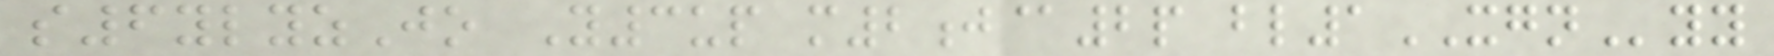s6ylyzJo Y3up m2j@2p bl1XGNyy
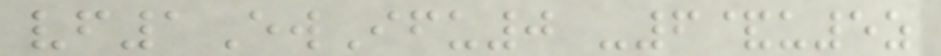vf1EwIfu0 -6&u5z
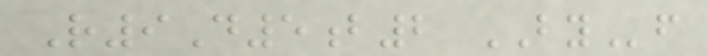R9D5b2 BYf
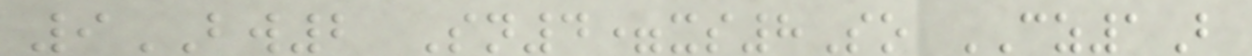9BW2 Sn4=xs8So CZ1B
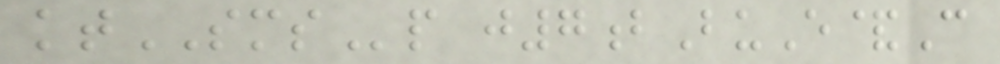ktSMSp j7bBuE&C
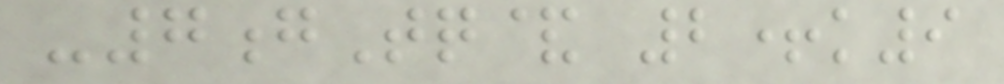-7gTq& 2+k9
